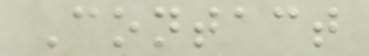Contact
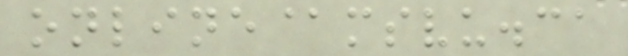online@msvu.ca
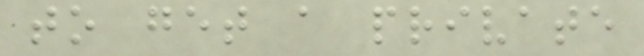to get a private
